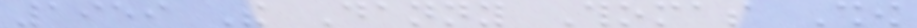1959 The Danny Thomas Show
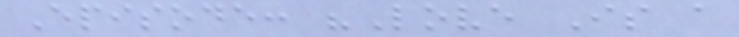Episode: "Love Is a
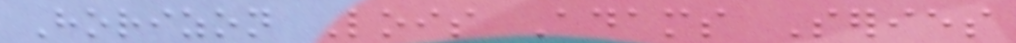Horizon Lois Adams Series
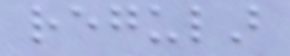regular
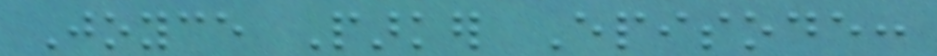Joyce Parker Episode:
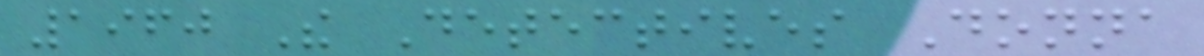1960 The Detectives Donna
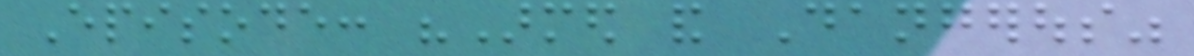Episode: "Armed and Dangerous"
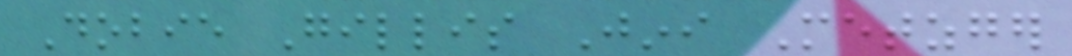Dobie Gillis Jini Metzger
